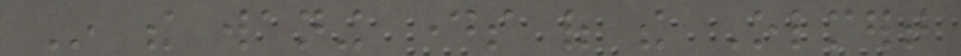In the waning days of the Olmert
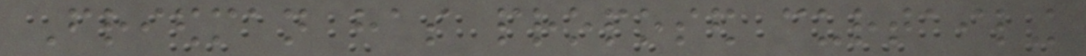Friedman has proposed curtailing
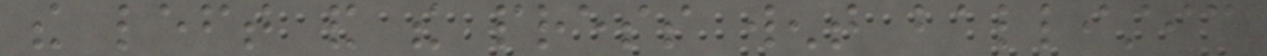the left and the press went ballistic
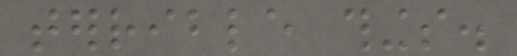terrible things.
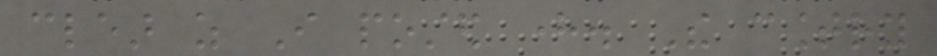clear as I posted here. The country
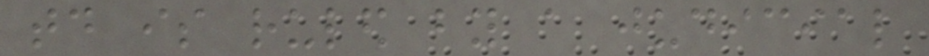today is ruled by a judicial
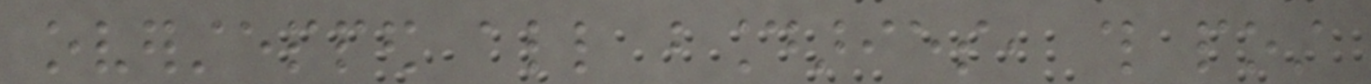overstepped all boundaries, this post
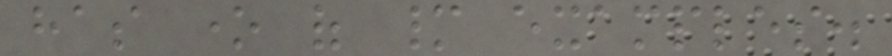has one of many examples.
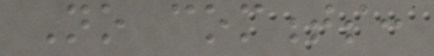No comments:
